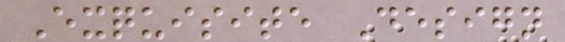Exquisite Design
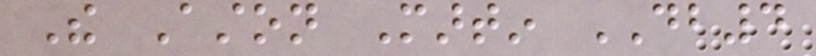The Aston Martin DB4
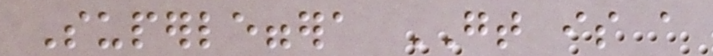Superleggera GT is a
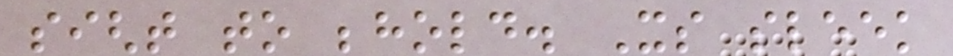sight to behold. Its sleek
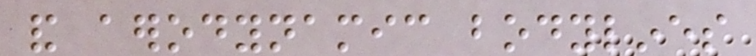and aerodynamic bodylines
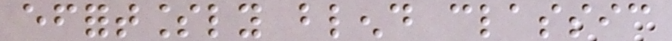effortlessly blend classic
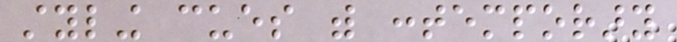styling cues with contemporary
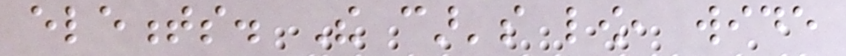elements. The car's low, wide
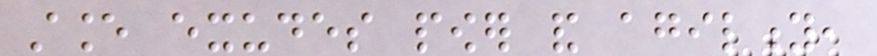stance exudes power and agility,
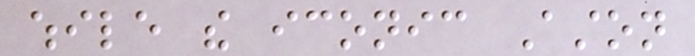while the iconic Aston
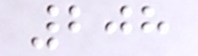208
